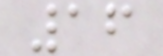16
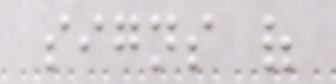signs of
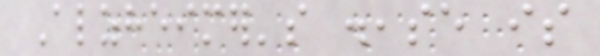Alzheimer's disease is
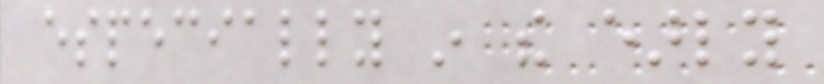especially in the early
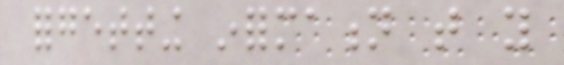forgetting information that you
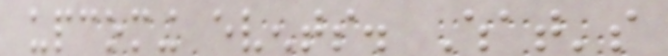upcoming events. What's
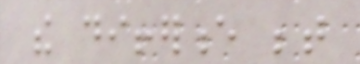the difference between
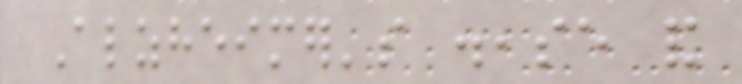Alzheimer's disease and
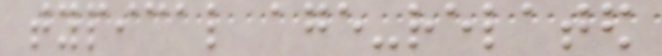typical age-related
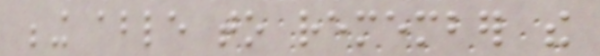being able to remember the
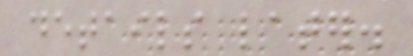details later.
